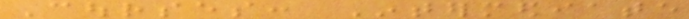Courses: Intermediate
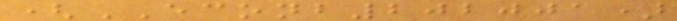(ECONB202001)
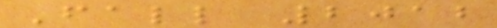Fall 2012
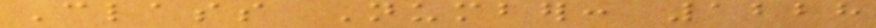Class Number: 1228
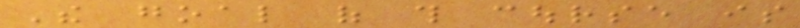The goal of this course is
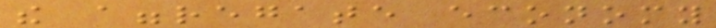the aggregate economy
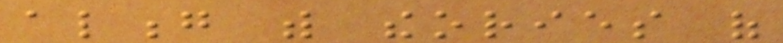along with theories of
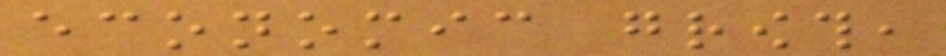economic growth,
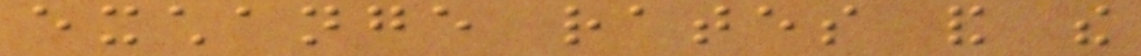exchange rates and the
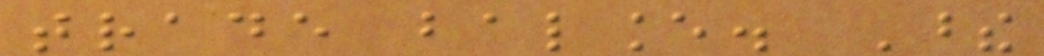trade balance. These
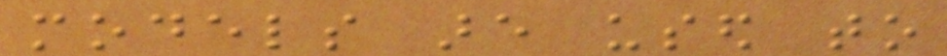models are used to
